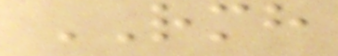RMH
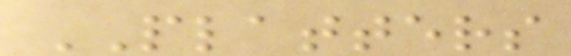PLATTERS
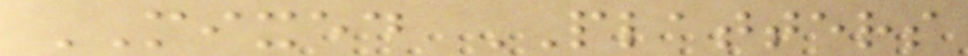MIXED PLATTERS
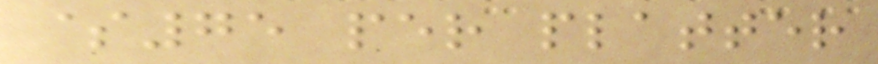$75 per platter
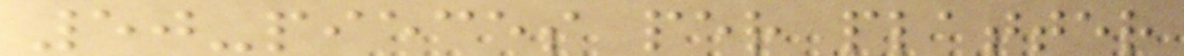50-pieces per platter
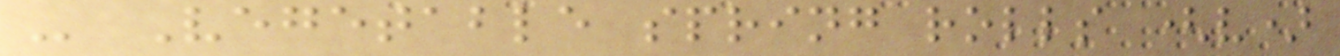- Vegetable spring rolls (v)
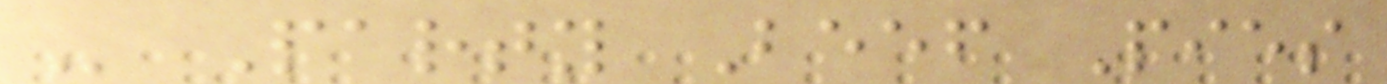- Party Beef Pies
